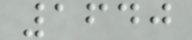1640
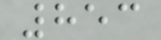853
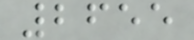2655
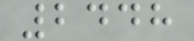2448
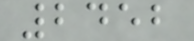2452
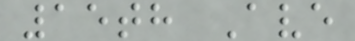15th Ave
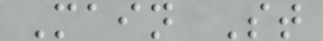Main St
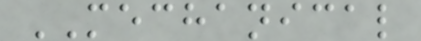MECHANICAL
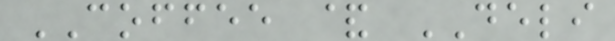COFFEE & DELI
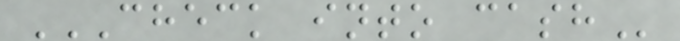CHECK INTO CASH
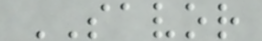SAVOR
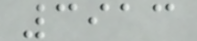3913
